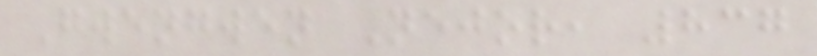Gwengwen Nejor, 837
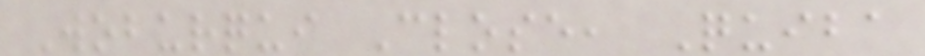Woburqui Close, Quiba
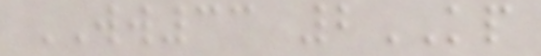WW33 2KP
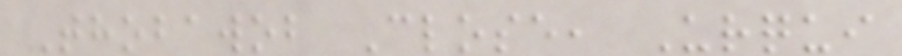Thobawob Close, Urqui
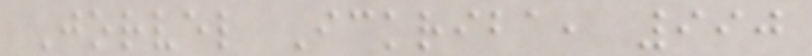Jorvel Ickriba, 990
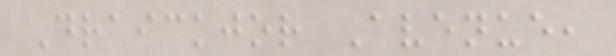Draickjor Avenue,
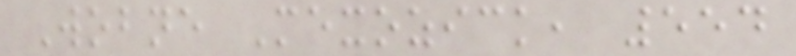Wobne Mexozick, 554
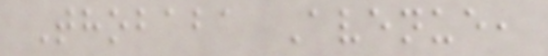Thobaba Avenue,
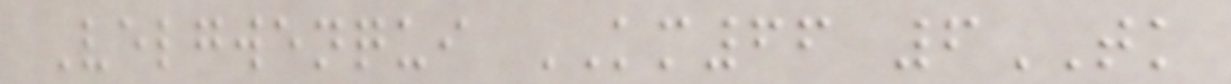Velgwenqui KM66 6TK
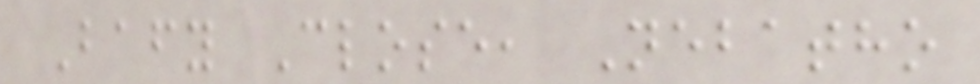Bafy Close, Nebatho
